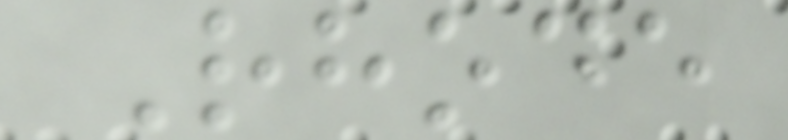Rhode
